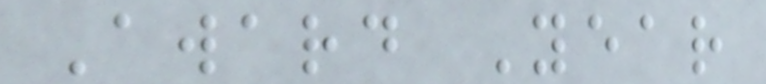Award Year
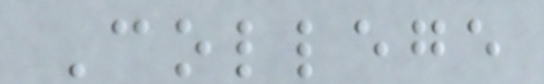College
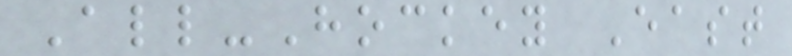All-Hockey East
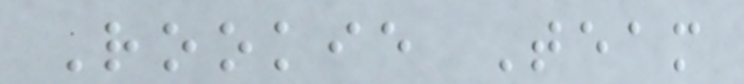Rookie Team
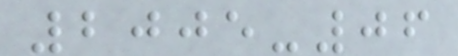2005-06
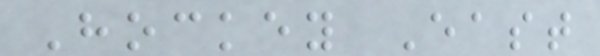Hockey East
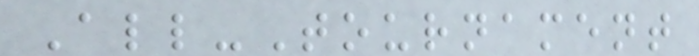All-Tournament
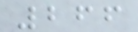266
